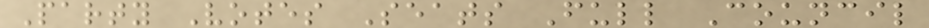Party Votes Seats Full Council
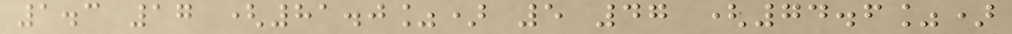1.3 17 (81.0%) 5 47 (74.6%)
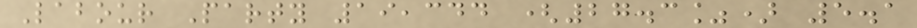Labour Party 19,344 (27.3%) 5.1
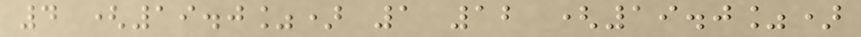4 (19.0%) 1 12 (19.0%)
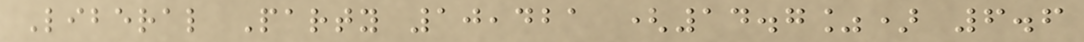Liberal Party 10,421 (14.7%) 6.6
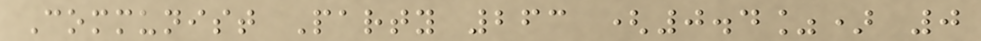Communist Party 263 (0.4%) 0
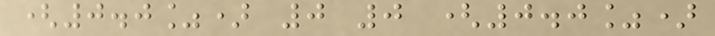(0.0%) 0 0 (0.0%)
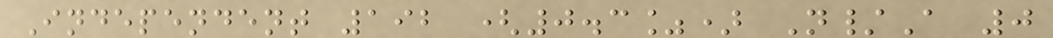Independent 192 (0.3%) N/A 0
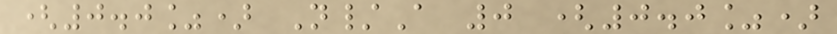(0.0%) N/A 0 (0.0%)
